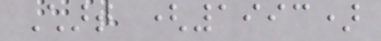Chart (1993)
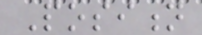Position
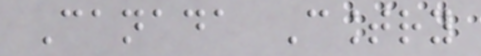Canada Country
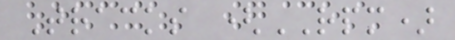Tracks (RPM)
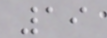19
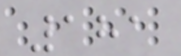181
